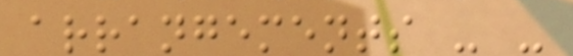arrangements - -
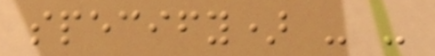specify) - -
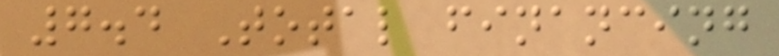7.4 Total financing
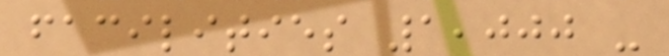facilities 1,000 -
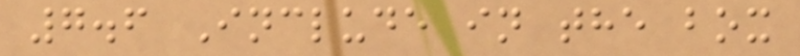7.6 Include in the box
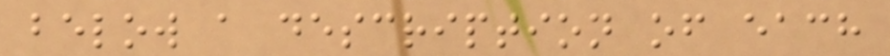below a description of each
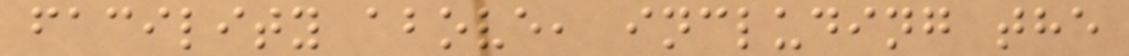facility above, including the
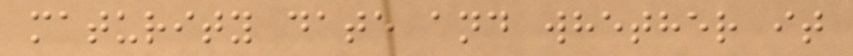maturity date and whether it
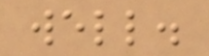well.
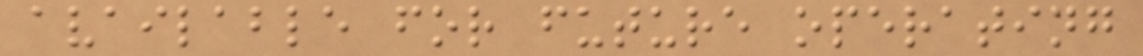available for future operating
